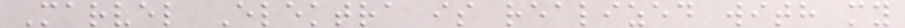Marvel Elektra is realized with my
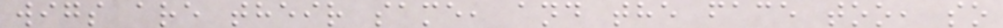wigs are their same, and the face too, so
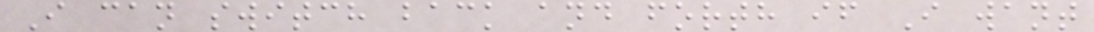I can switch back and forth if I want
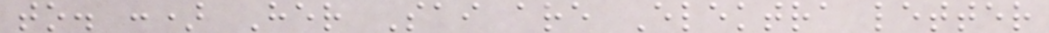to. :) Her Sai are Elektra letter
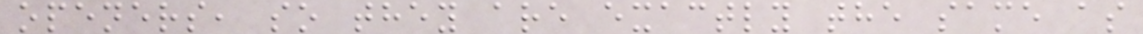openers, so they are exactly the same as
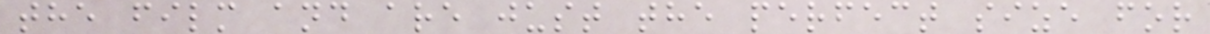the film and are just the perfect size for
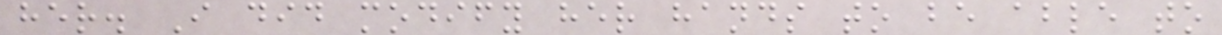her. I did modify her hands to be able to
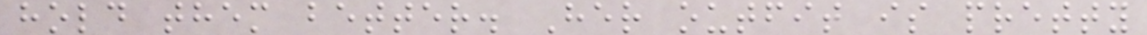hold them better. Her outfit is pretty
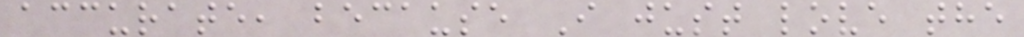accurate, because I just love the
